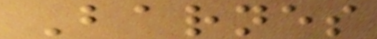Barnes
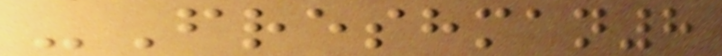-Freshman8
